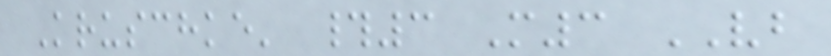Kruschke' #3 M3 VB
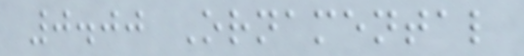0.00 Ornamental
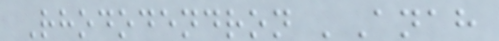Rhododendron 'Anah
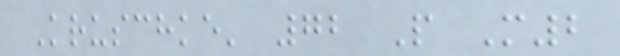Kruschke' 72 P M2
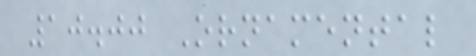10.00 Ornamental
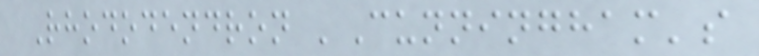Rhododendron 'Cunningham's
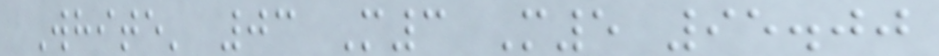White' 03 M3 M5 95.00
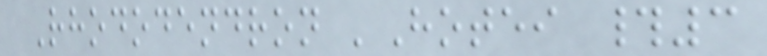Rhododendron 'Hotei #3
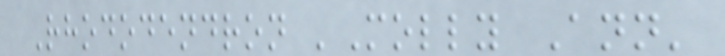Rhododendron 'Molly Ann'
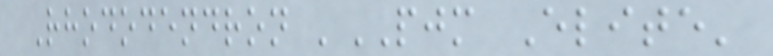Rhododendron 'PJM Elite'
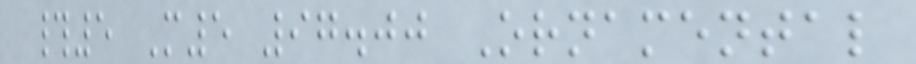#5 M5 97.00 Ornamental
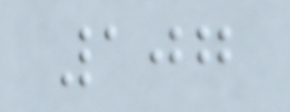107
